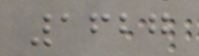1627
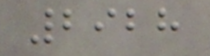2928
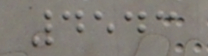4543
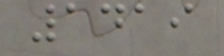1419
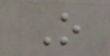O
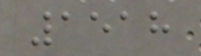1518
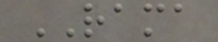RAMA
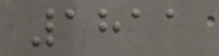1811
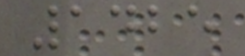1425
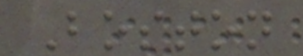Boston
